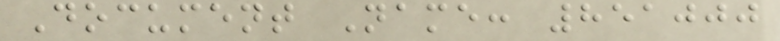Document Name: 851000
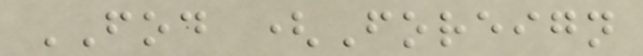FOD (Foreign
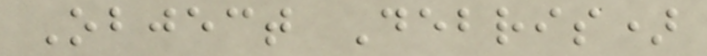Object Debris)
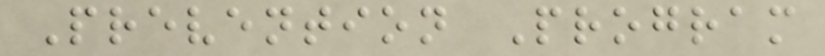Prevention Program
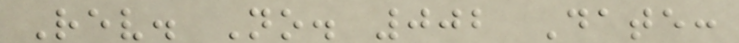Rev. No. 002 Date:
